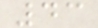43
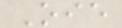Oie
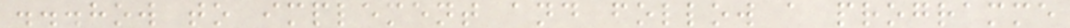...how to implement and follow a programme
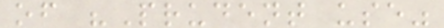of "Prudent use"
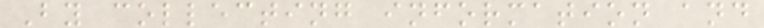By collecting information and
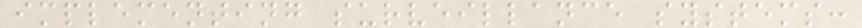implementing surveillance systems:
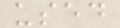used
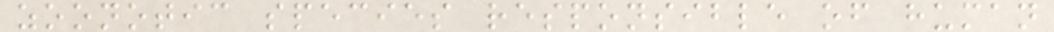zoonotic species responsible of human
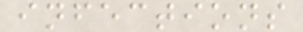infections
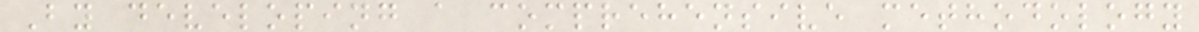By developing a comprehensive methodology
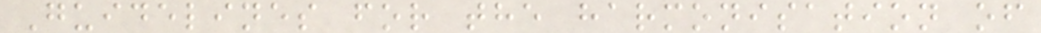Guidelines for the harmonisation of
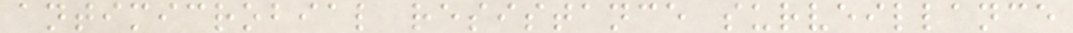antimicrobial resistance surveillance
